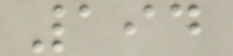194
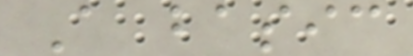A basic
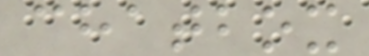chatbox
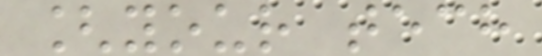[your tech
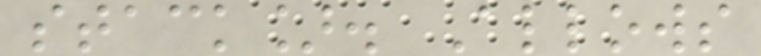stack]. Allows
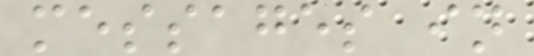messages in
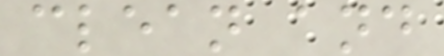clean and
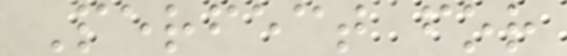Perfect for
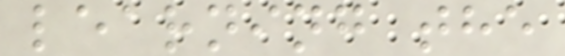learning the
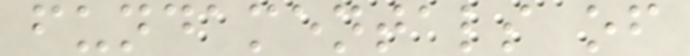fundamentals of
